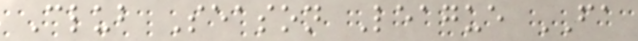Club Season League FA
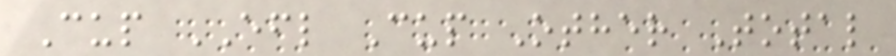Cup EFL Cup Other Total
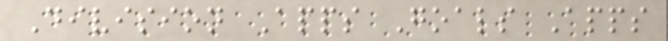Division Apps Goals Apps
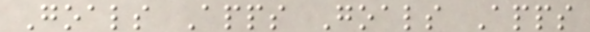Goals Apps Goals Apps
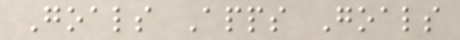Goals Apps Goals
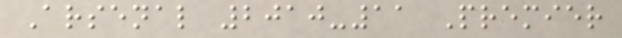Arsenal 2010-11 Premier
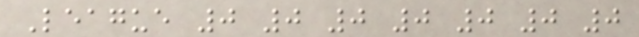League 0 0 0 0 0 0 0
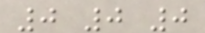0 0 0
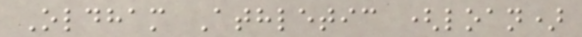Oldham Athletic (loan)
